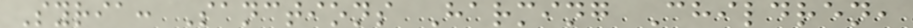Syria: Sanctions Harming Children,
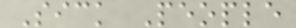Sick People
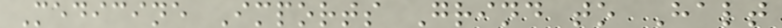Medicine Imports Grind to Halt
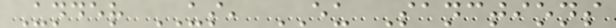Under US, EU Sanctions
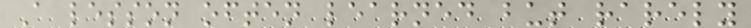A lesson often learned but rarely
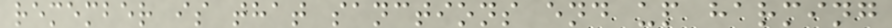remember is that sanctions end up harming
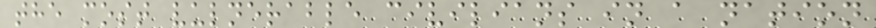the most vulnerable civilians in a nation
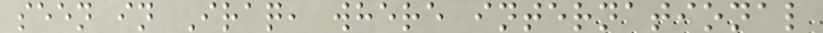seen in Iraq, where international
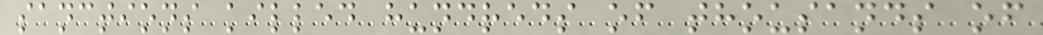sanctions killed hundreds of thousands of
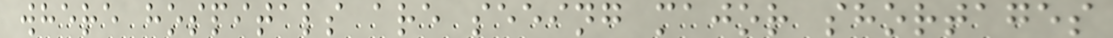where hospitals are seeing major shortages
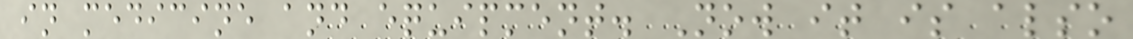in medicine and equipment. Now it is also
